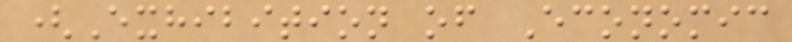(Exhibition of Economic
